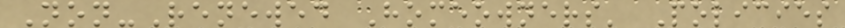Non-Renewed Homeowners' Policies
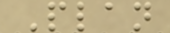Plan
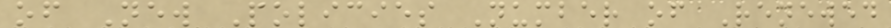of New Policies Number of Renewed
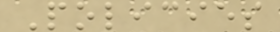Policies
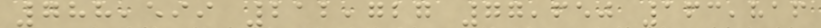788,599 212,727 77,650 163,816
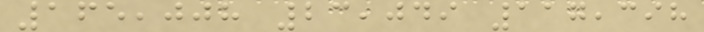165,008 23,049 117,398
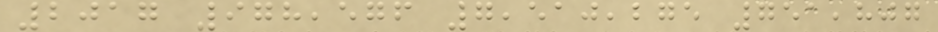2017 978,576 7,510,275 751,807
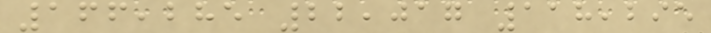166,285 22,017 118,295
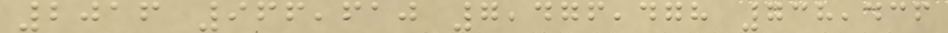2016 966,610 7,476,478 738,436
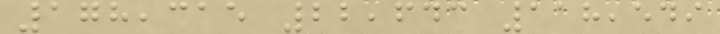178,315 22,643 118,549
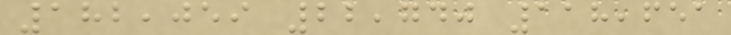182,059 22,740 118,651
